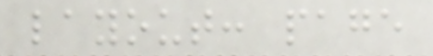layout: page
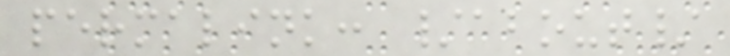permalink: /about/
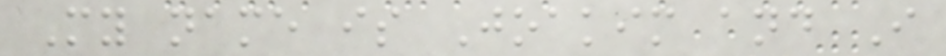My name is Joakim and I
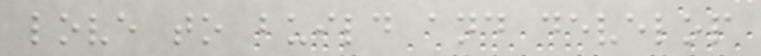love to build and develop
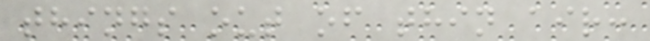things out of thin air:
